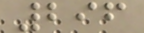296
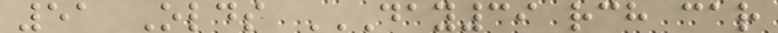51 Olds DAY39 RCH CAR
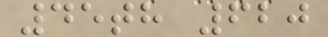45th 620
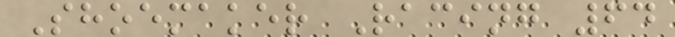Shoemaker Racing 64
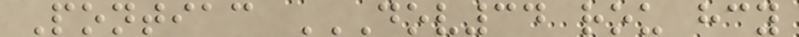Pontiac DOV34 ROU HCY
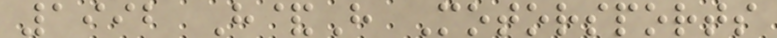1992 H&H Motorsports
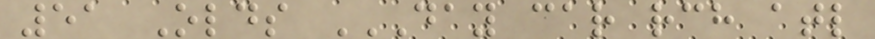51 Olds DAY CAR RCH ATL
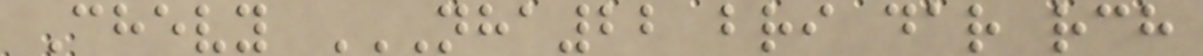Chevy NHA22 BRI DAR RCH
